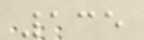135
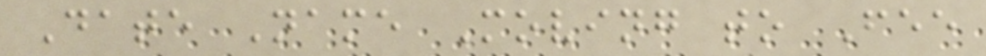Date Name Moving to Fee
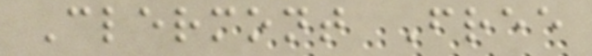Clermont Free
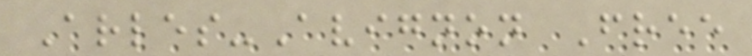Arles-Avignon Free
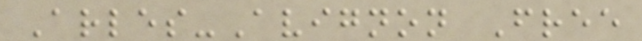Arles-Avignon Free
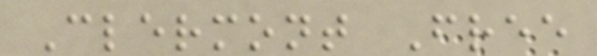Clermont Free
